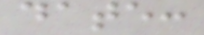date:
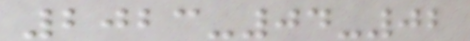2023-04-02
